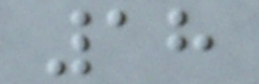18
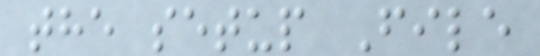the setup File
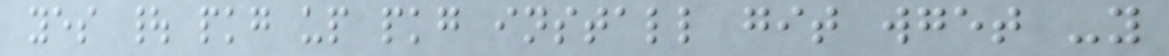yes | pkg up pkg install git wget -y
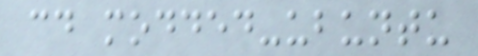cd modded-ubuntu
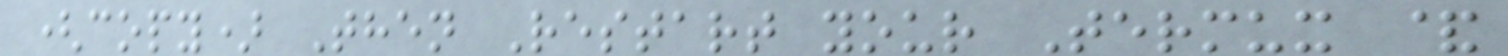(copy) Then Restart your Termux &
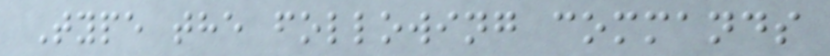Type the following commands
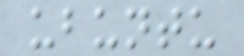ubuntu
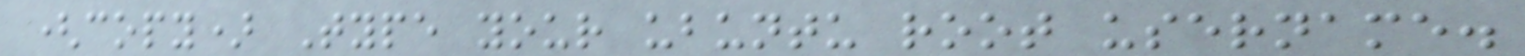(copy) Type your ubuntu root username.
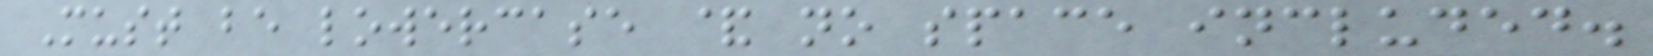Must be lowercase & no space included.
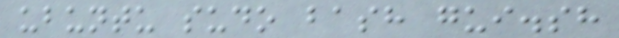ubuntu sudo bash gui.sh
